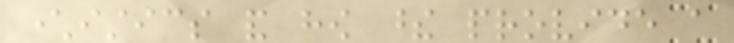characteristics and how these provide a
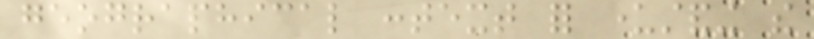geographical context for understanding the
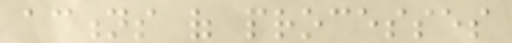actions of processes
